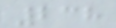238
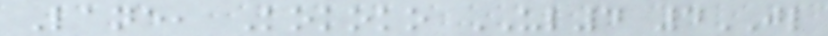Lane, Kokoko UL4 4JL
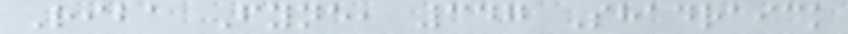Riba Fyne, 347 Shadraick
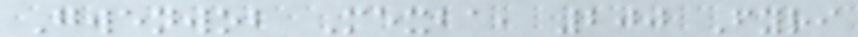Gwenwob Mexba, 200 Fyri
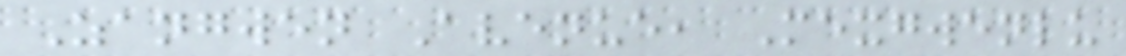Zangwen Avenue, Mexgwenlu
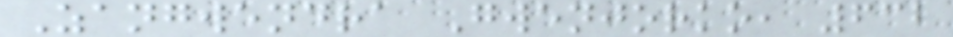Zangwendra Gwenjorko, 632
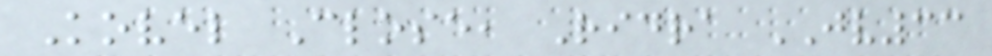Kovel Close, Ridra JV33
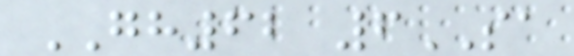GH62 6SA
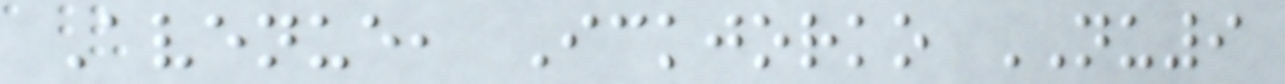Avenue, Ickjorko NU9
